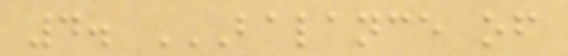4. BALANCE OF
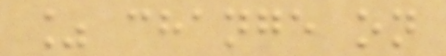% change on
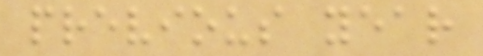previous year
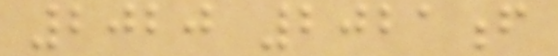2020 2021f
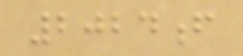2024f
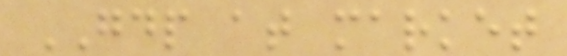GDP at market
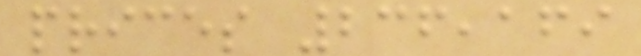prices 236,169
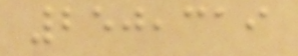250,319
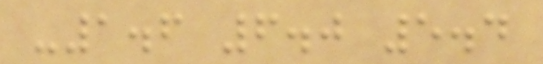-1.6 6.0 5.4
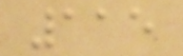115
